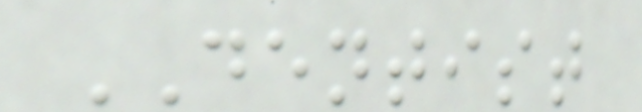DENTIST
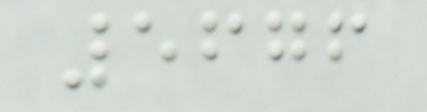5676
